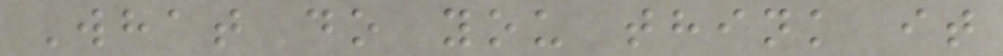What do you think it
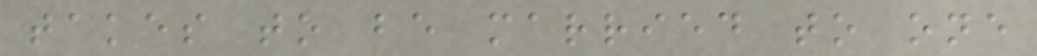takes to be married to one
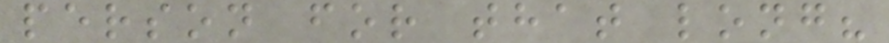person for that long?
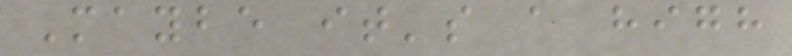Maybe it's a high
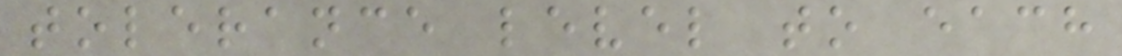tolerance level to each
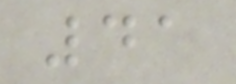41
